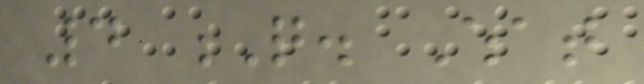4 Q. What
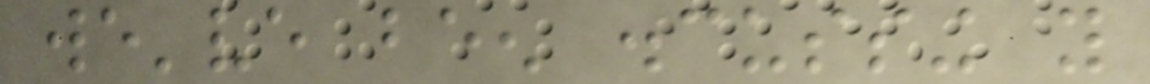we've been discussing you
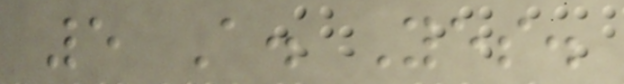5 A. Yes.
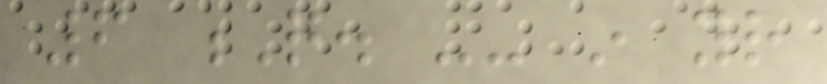6 Q. -- in your
